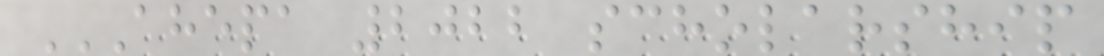AHEPA 2022 SCHOLARSHIP
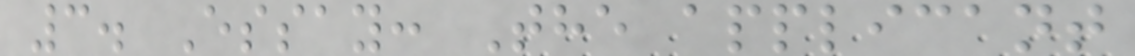3. Essay: The applicant
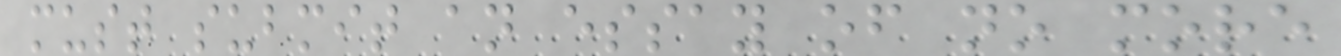must submit an essay of no more
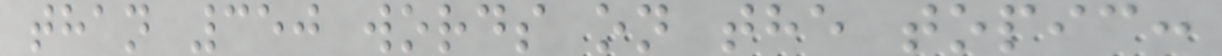than 350 words on the topic:
